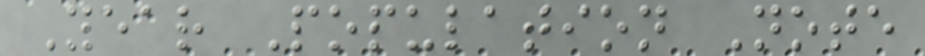Year Population Note
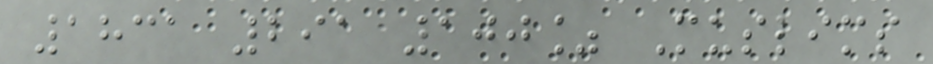1831 291 100% Muslims
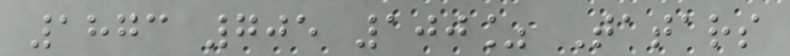1873 705 100% Tatars
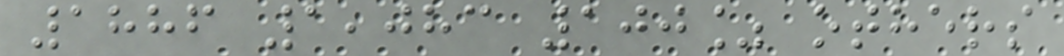1886 1,083 100% others
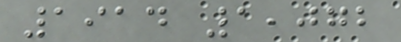1914 1,072
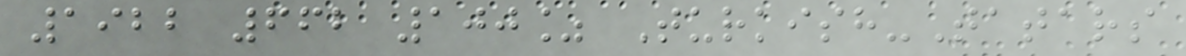1922 662 100% Turkish-Tatars
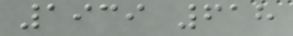1939 618
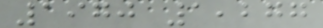1970 1,277
